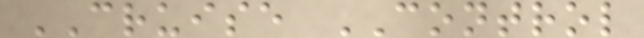CRUISE CONTROL
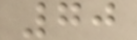70
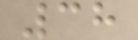38
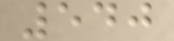540
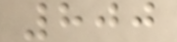800
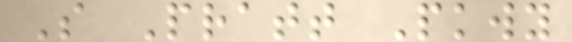S Pratt Pkwy
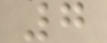7
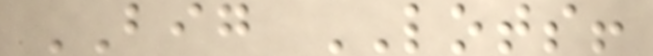BIG LOTS!
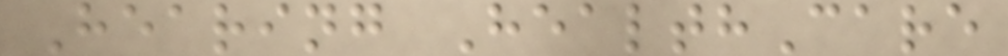Hearing HealthCare
